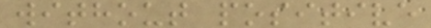without positive
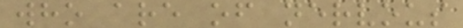who are of nervous
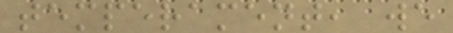temperament, we
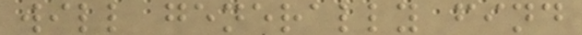will generally find
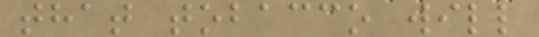that tobacco will
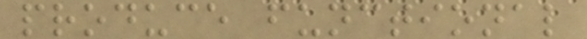produce functional
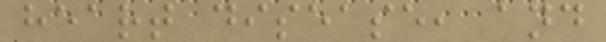heart disease, and
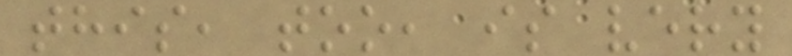this, too, is very
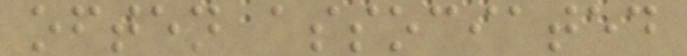often associated
